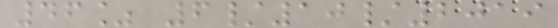46% 6/10/2019
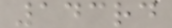143rd
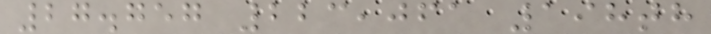27.757 223,061 198th
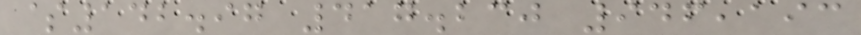$142.97 417.230 946,193
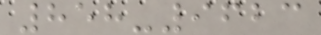858-9623
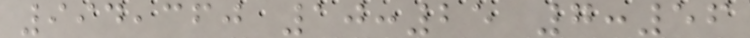994,360 10:25 7:56
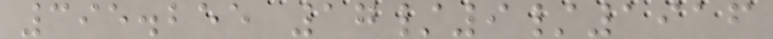395.255 17/9/1916
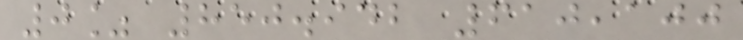0% 850.942 610,100
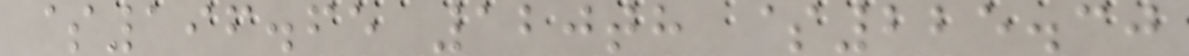$196.65 120th $225.30
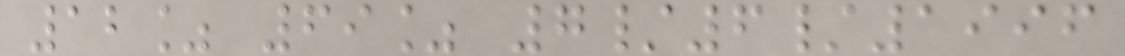12% 69% 7/6/1996
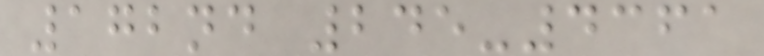172nd 245-4361
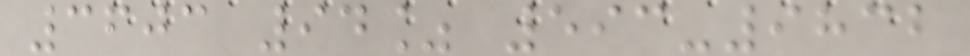3603 94% 593-9832
